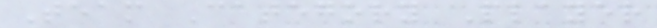Team Category Player
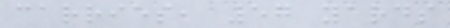carries, 57 yards
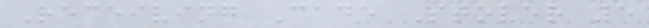Receiving Cade Stover 5
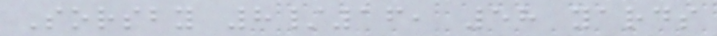Sorsby 8/16, 58 yards
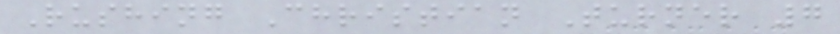Rushing Christian Turner 7
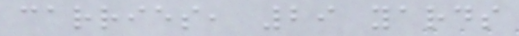carries, 29 yards
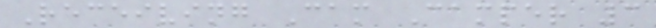Receiving Cam Camper 3
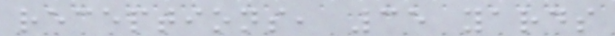receptions, 35 yards
